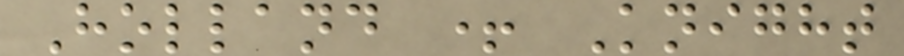Holland + Knight
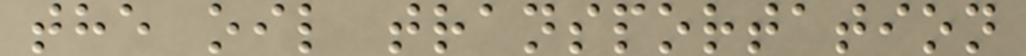the oil transportation
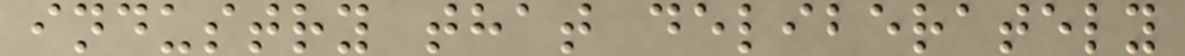industry that deliberately
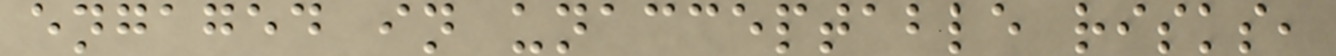engaged in unacceptable risks,
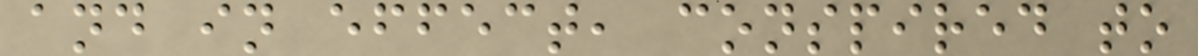and in effect, conspired to
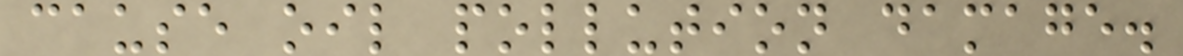cause oil pollution damage.
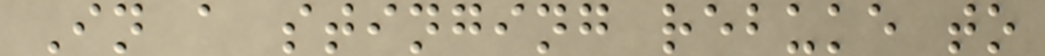In a stinging rebuke to
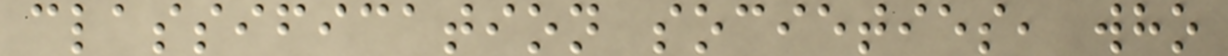classification societies, who
